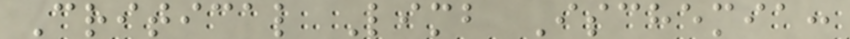Critical Limb Ischemia:
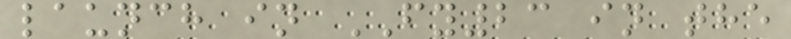launch in FY23 in the
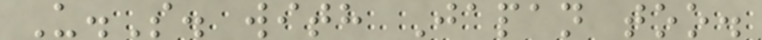U.S. with Japan too.
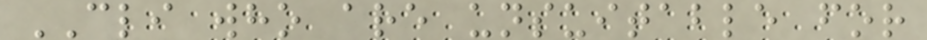CLI who are unsuitable for
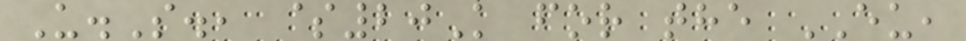U.S., $20K for the EU,
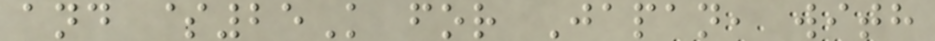and $25K for Japan, with
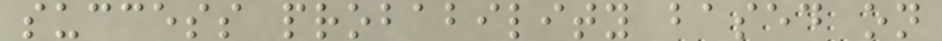success probability based on
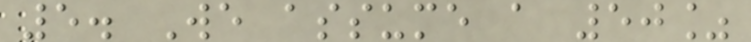5. We assume a 50%
